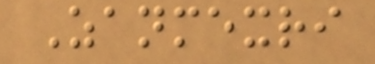Zanmexri
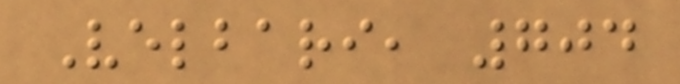Velbari, 704
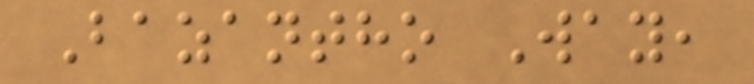Bazantho Way,
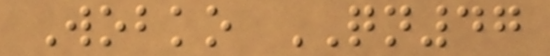Wobko QN47
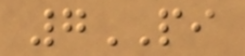7PI
